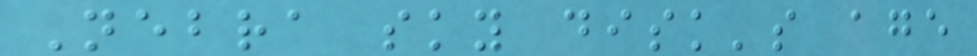Nebra sky disk's age
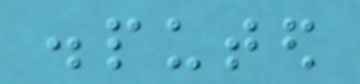disputed
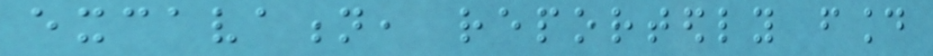excavation, reportedly found
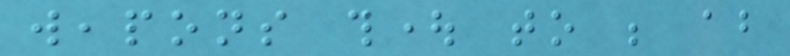weapons thought to be about
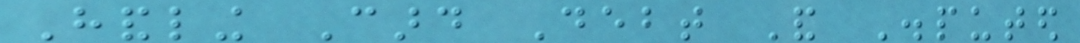Handling Card Debt And Disputed
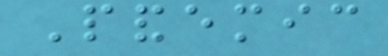Pandemic
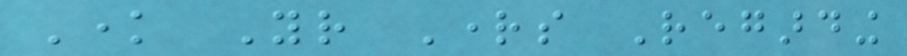Know Your Rights Regarding
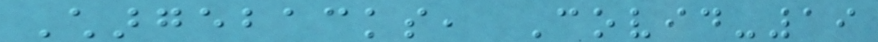Chargebacks, Covid-19
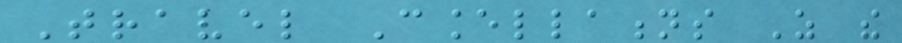Travel Cancellations As the
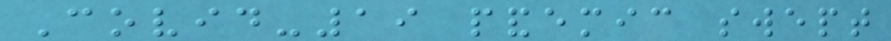Covid-19 pandemic swept
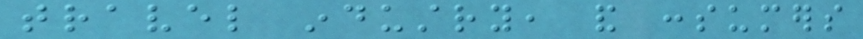travel industry, and consumers
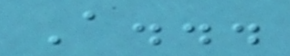A...
